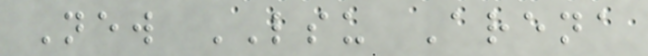New LSU Arena
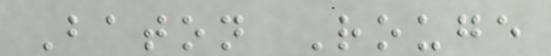Baton Rouge
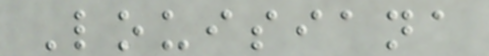Louisiana
